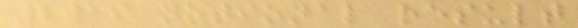2019 notional result
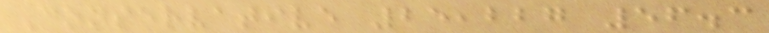Conservative 25,227 56.3
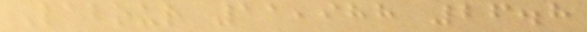Labour 11,988 26.8
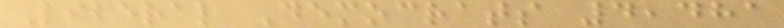Liberal Democrats 4,481
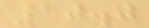10.0
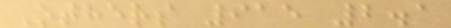Others 915 2.1
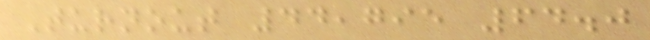Turnout 44,795 64.0
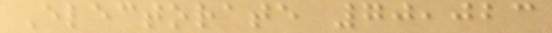Electorate 70,023
